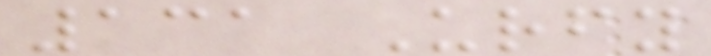131 Urfy
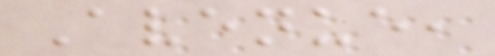Avenue,
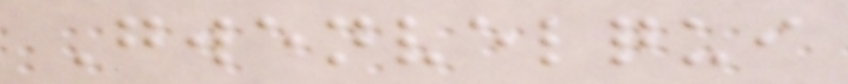Gwenvelqui
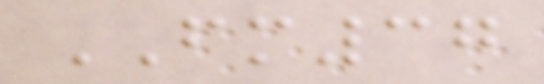FM37
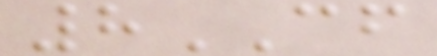8CF
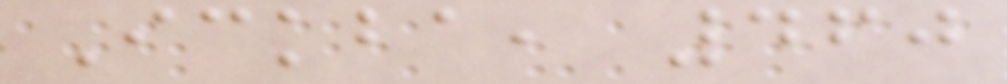Ickba, 460
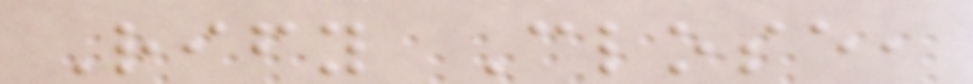Rify Close,
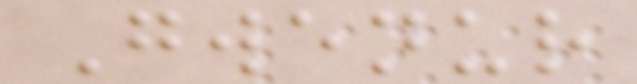Gwenur
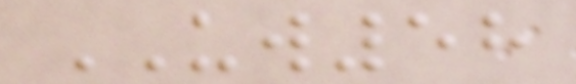UW58
